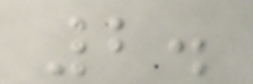2.
